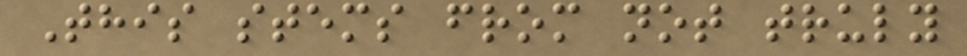This stems from not truly
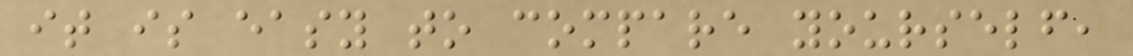it is easy to compare yourself,
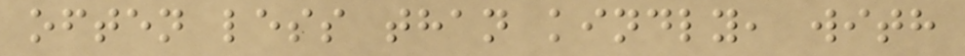often less than kindly, with
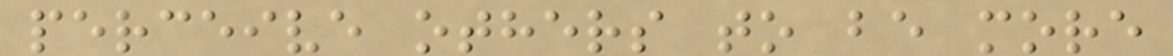perceive others to be more
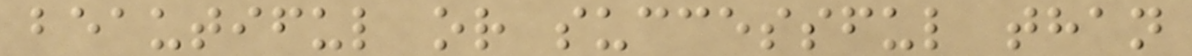beautiful or successful than
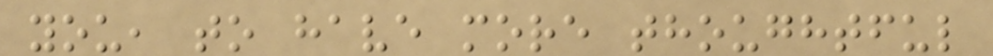you, to have more thoughtful
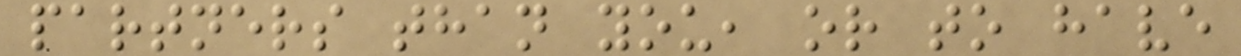partners than you, or to have
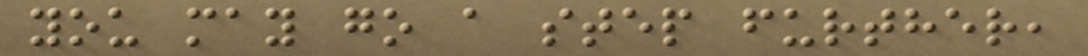you may go a step further,
